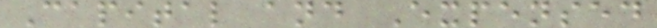Capital and Expensed
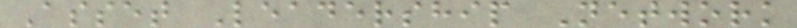Asset Leadership Network
